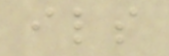ils
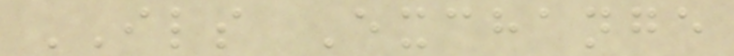ILS Exchange
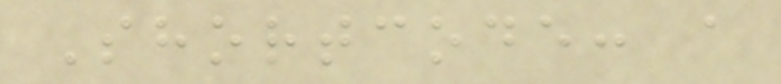Shortcode: a
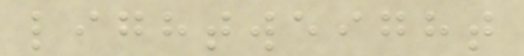lightweight
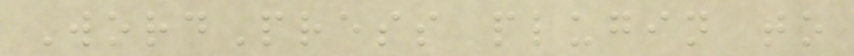WordPress plugin to
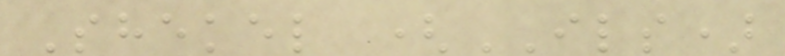Shekel (ILS)
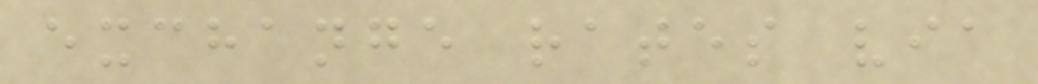exchange rates via
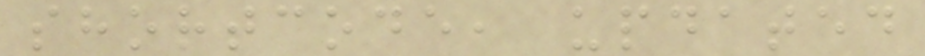shortcode, updated
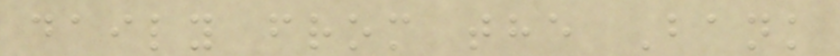daily from the Bank
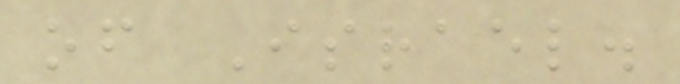of Israel.
